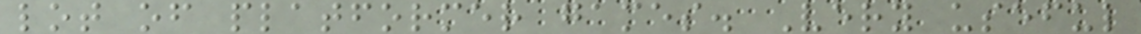lot of platformer games. Very useful
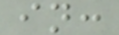in:
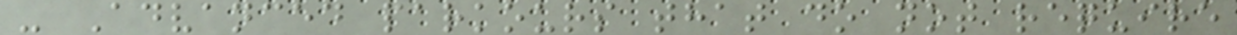- Advanced parkours that do not require
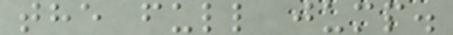the full jump.
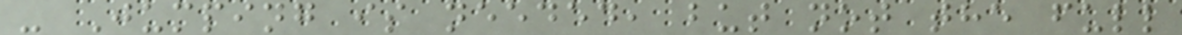- Jumping is needed, but not the full
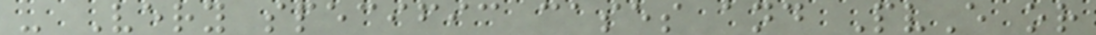- Very specific cases and PvE or
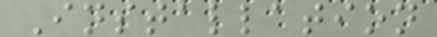Installation
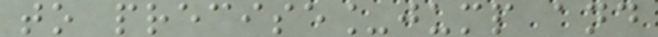to precise_jump and
